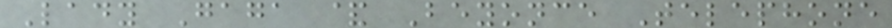Lady Gaga & Beyonce Telephone
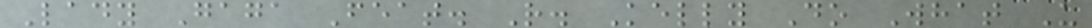Lady Gaga Feat. R. Kelly Do What U
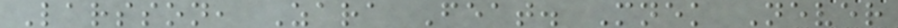Larsson, Zara Feat. Mnek Never
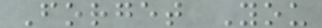Forget You
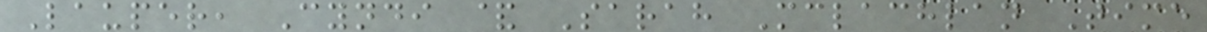Lauper, Cyndi & Sarah Mclachlan Time
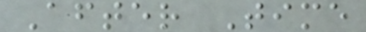After Time
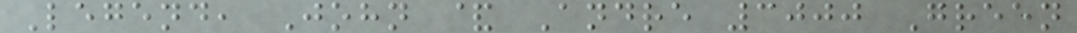Legend, John & Andre 3000 Green
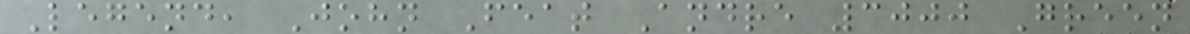Legend, John Feat Andre 3000 Green
